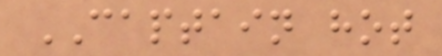CAPTAIN hot
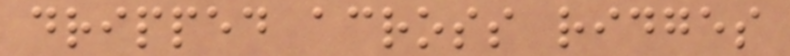dripped across ridges
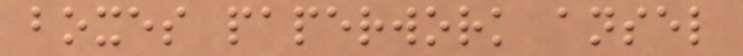boxes paperwork ansel
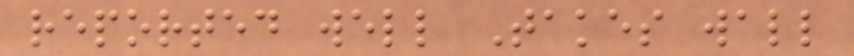reported well Takes wall
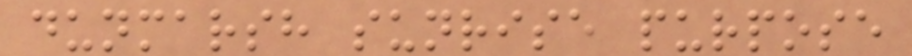dunmarsh sunrise purpose
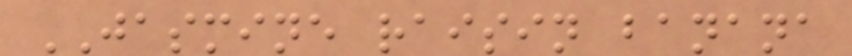JASMINE raisin banana
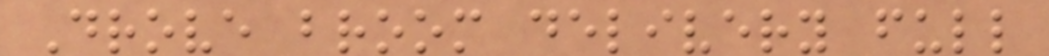Drove broom delivery full
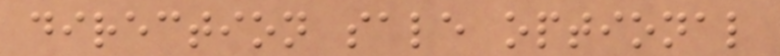direction sale optional
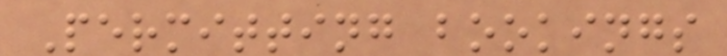Permitting bookings
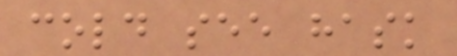cold see hask
